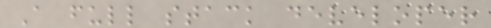A full stack developer
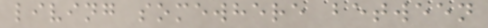living somewhere between
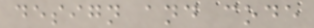design and code
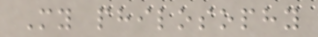My philosophy
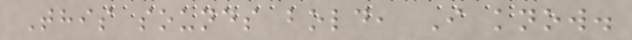This sounds bold, I know.
